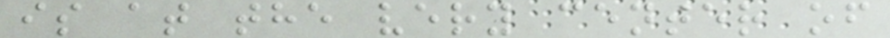is at the very center of
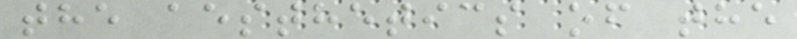the aesthetics of the
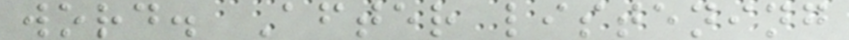word. After listening
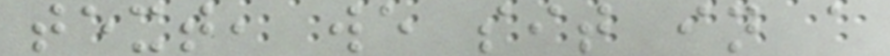text, we sit in a
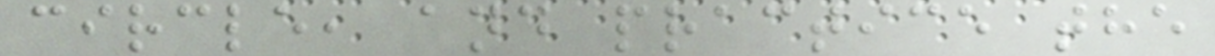circle, and practice the
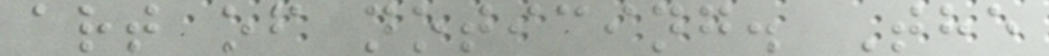art of noticing. The
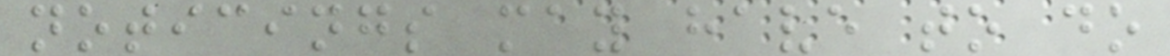noticings may have to do
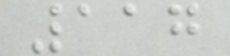117
